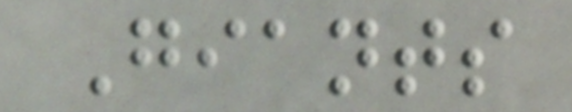Giants
